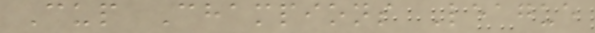Cup Champions League
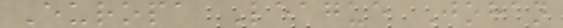Europa League Johan
